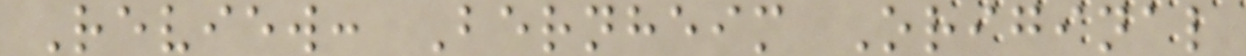Review: Bernheim Original
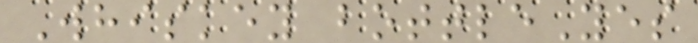Whiskey bottleYes
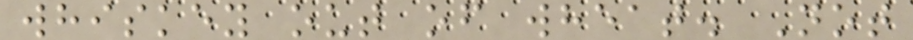whiskey out of wheat. Not
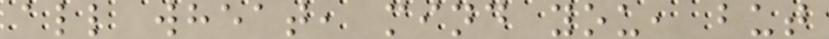all wheat, mind you, but
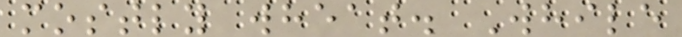mostly wheat. While
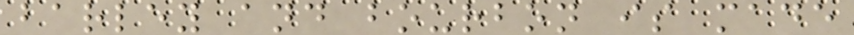barley and bourbon is made
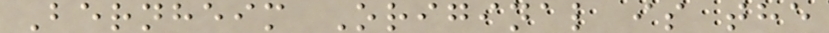Bernheim Original is the
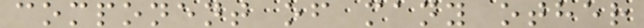component of many other
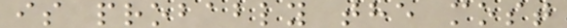is probably the most
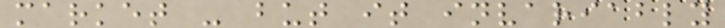market - but it invariably
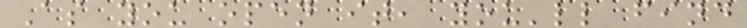As you open it, you'll find
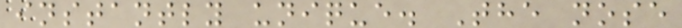instantly unique. The nose
